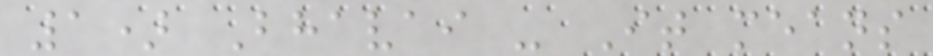1) Bhavai - It means
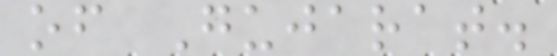of Gujarat.
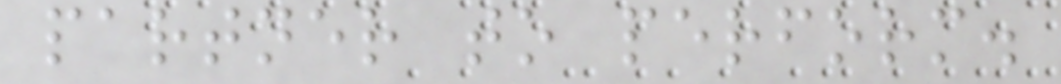partner to perform.
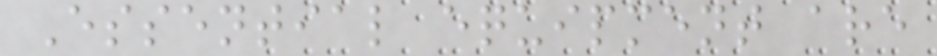Essential equipment are
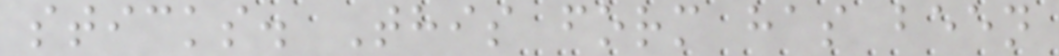sticks. This form has been
